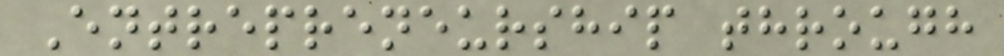Entrepreneurship through
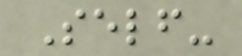Self-
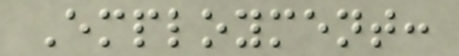Employment:
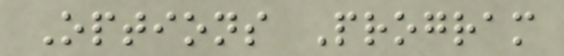Options Program
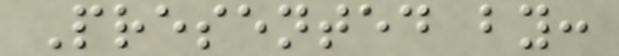Presented by:
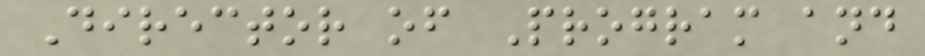Director of Program and
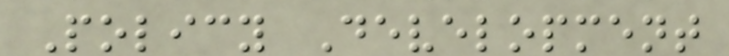Policy Development
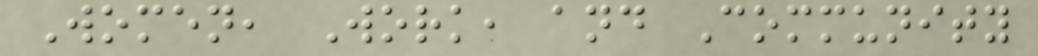Women, Work, and Community
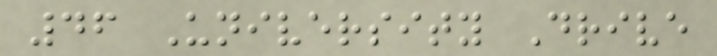46 University Drive
